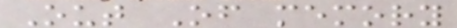Out Of memory
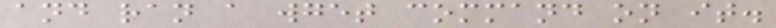and ran a wget command on it.
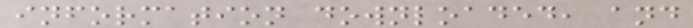information downloaded, and
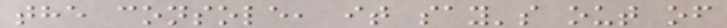the console, it say's out of
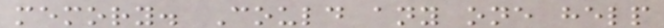memory. Could any one help
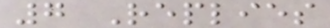7 Replies
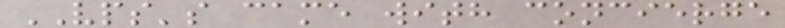VPS's came with concierge
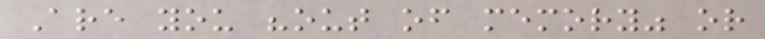Are you "out of memory" or
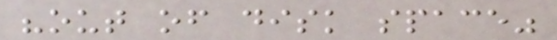"out of disk space"
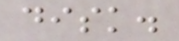disk.
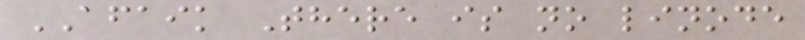AFAIK There is no linode
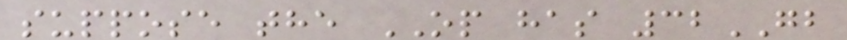suppose the OP has 32GB
